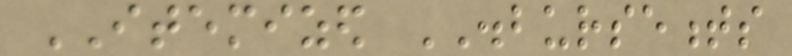ITEMIZED DISBURSEMENTS
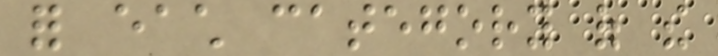for each category of the
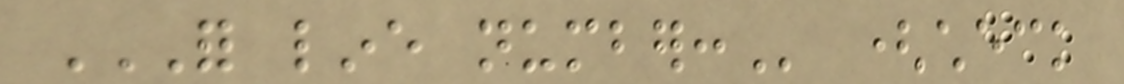FOR LINE NUMBER: (check
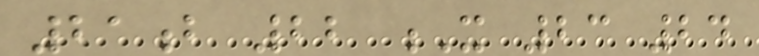21b 22 X 23 24
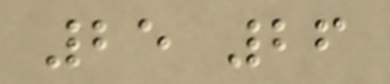25 26
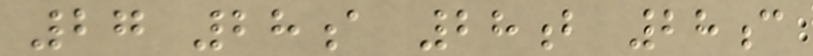27 28a 28b 28c
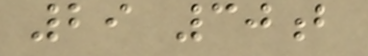29 30b
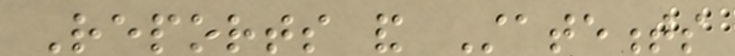Reports and Statements
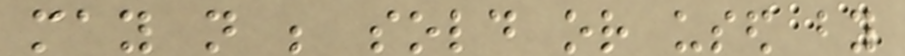may not be sold or used by
